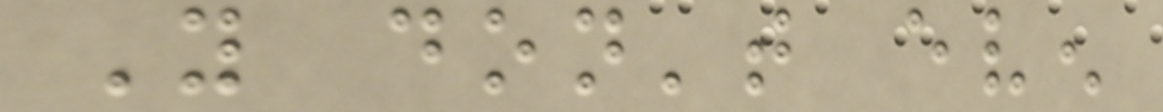You don't even
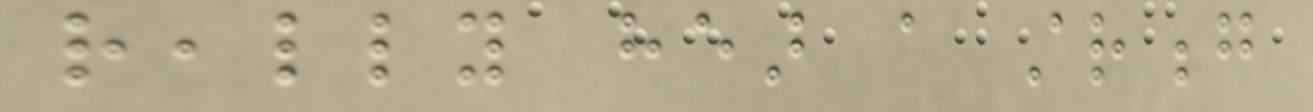really hear a strong
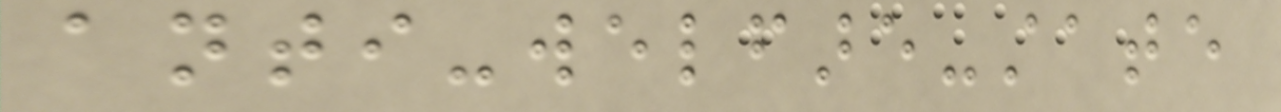anti-welfare-state
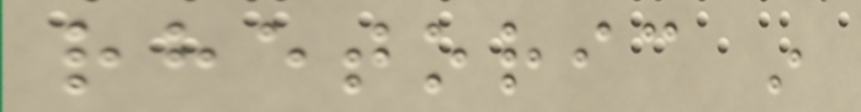rhetoric in
